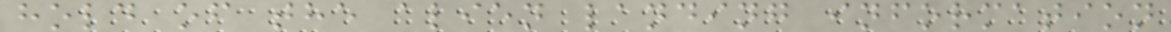hold of the alien landing information
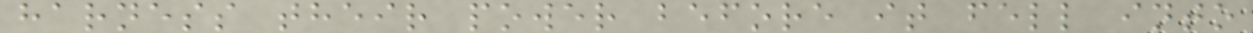harness their power before it fell into
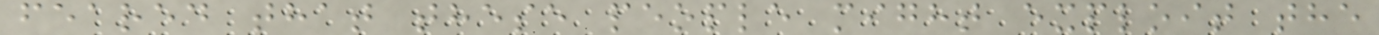feared that these people might exploit the
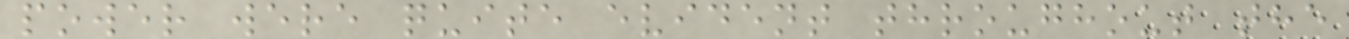power were quite evident throughout the
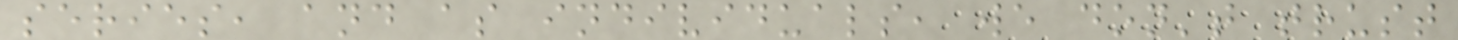series, and as individuals, we don't trust
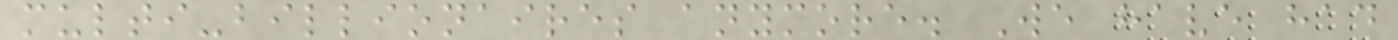multi-billionaires anymore. We have had
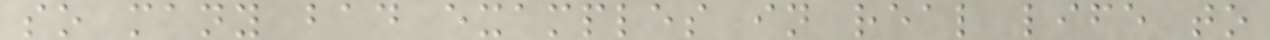so many bad examples in real life to
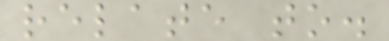relate to.
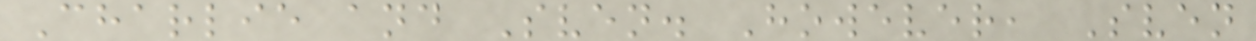Charlie and Sven. However, Sven
